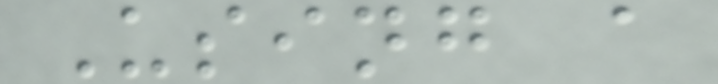Using a
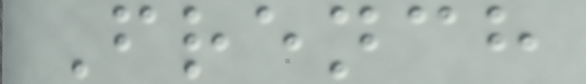French
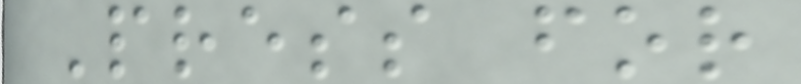Press for
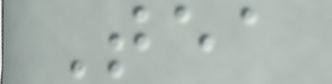Tea
